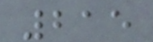215
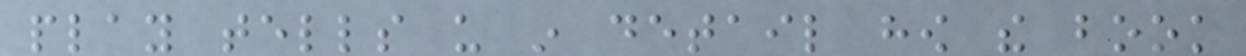play tells us in detail how the book
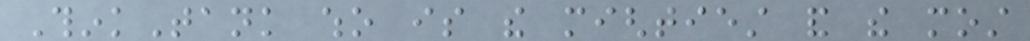ThinkTank who is the mightiest and the most
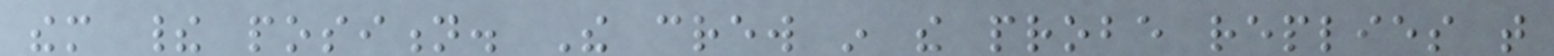them their position. The crew in the probe replies that
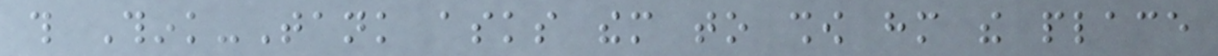this Think-Tank asks them to show him the place
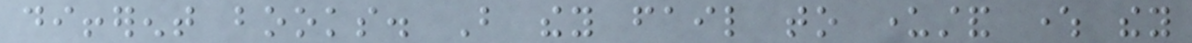different books. But they fail to understand where they
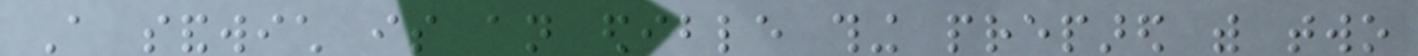A sandwich is an edible thing prepared with two
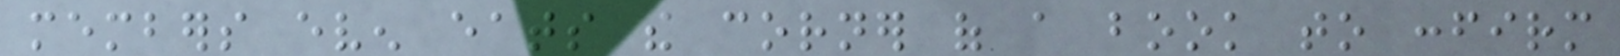members even eats the corner of a book to confirm
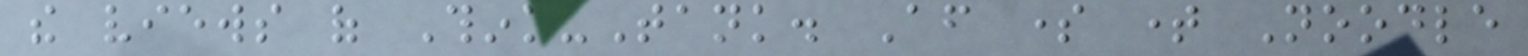the views of Think-Tank. After some time Noodle
